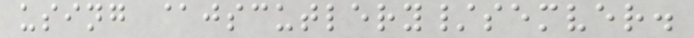using @jscutlery/semver.
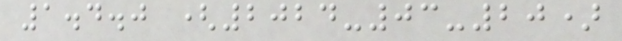1.4.0 (2024-03-20)
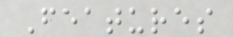Features
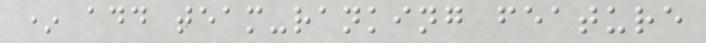* add team-ranking feature
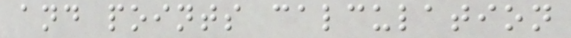and points calculation
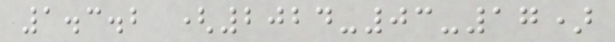1.3.2 (2024-03-17)
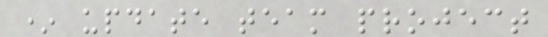* update team project
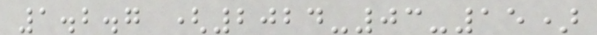1.2.7 (2024-03-15)
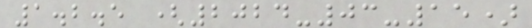1.2.5 (2024-03-15)
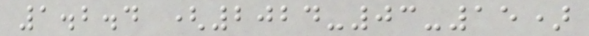1.2.4 (2024-03-15)
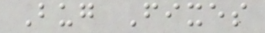Bug Fixes
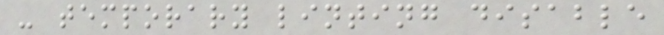- temporary linting disable
